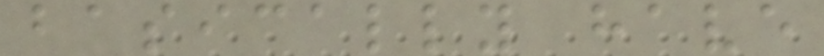basically have
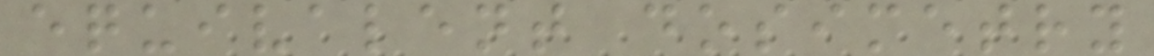equivalent dosimetry
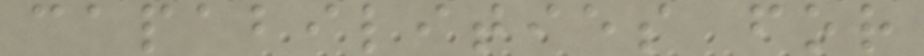capabilities for
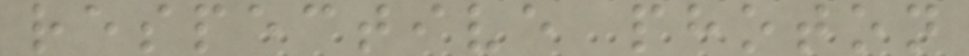respective photon
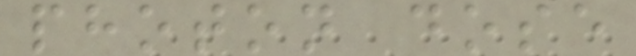photon dose
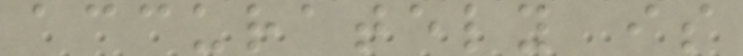accurately is
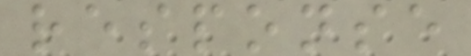response
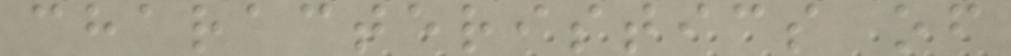characteristics of
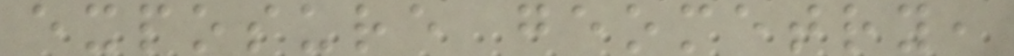exposure geometry,
